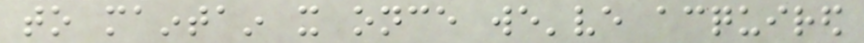to maintain it once we've acquired
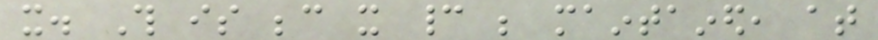it. This is because it cannot be maintained, at
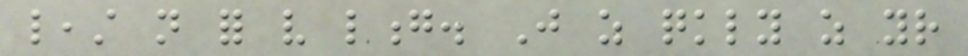least not for very long. Just as quickly as your
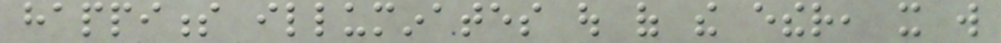happiness illuminates out of the ether, it will
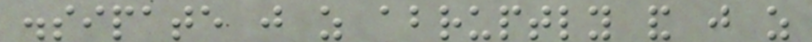dissipate just as abruptly and just as
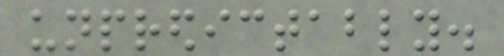unpredictably.
